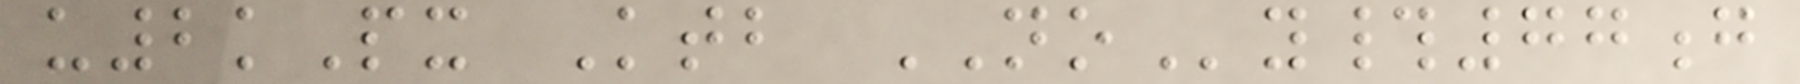u2kPx Ktb NOy#77g
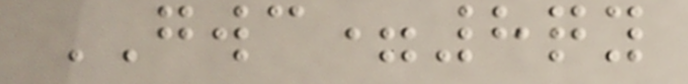GWC=8qy
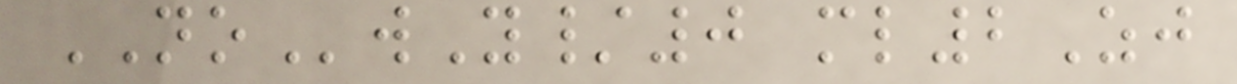NOwY/0 ml2Zj
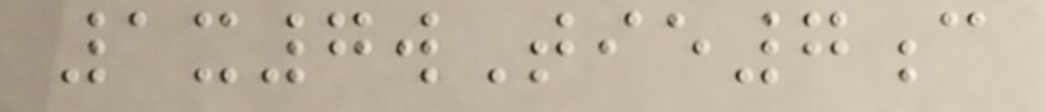1x7wTie7c
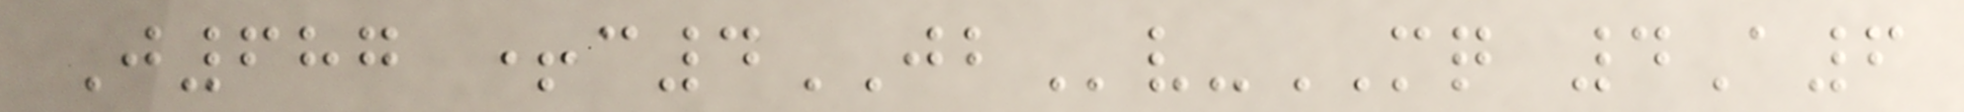J687 +c4JBv-MQ 4A6
